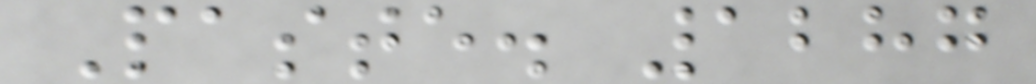Paste. 1287
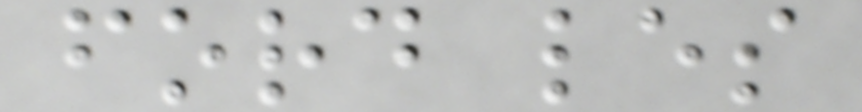ford les
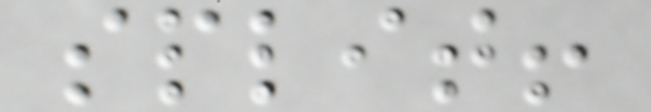split!
